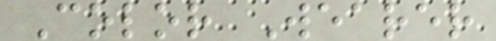Color Wearer
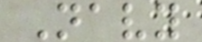Navy
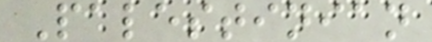Palestinian
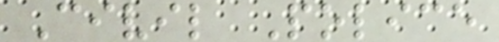Civil Police
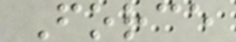Force
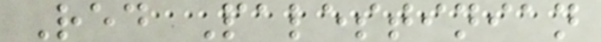Red Palestinian
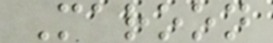Maroon
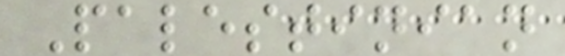Palestinian
